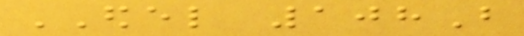EDEL 108B
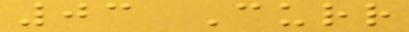03 Curr
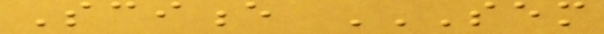Science SEM
